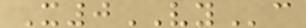X0VYc
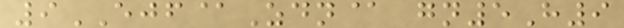9EJF@Zdn@ gn5H9
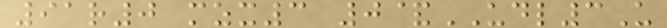91r0 mzx3 0&UDL3U
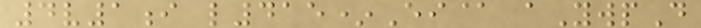4v1i l415*Ei@ aYwpD
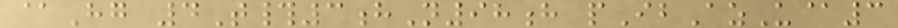@Hg 4T#3hN98h pIbAzU@3
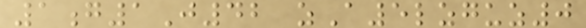1g1J42 zA5lzguz0
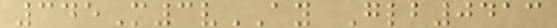345M3vAY Glb0413
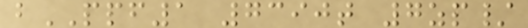bPPF1 7390t 7zp/
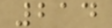214
